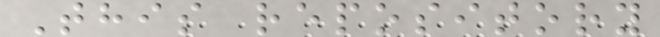This repository
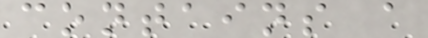contains a
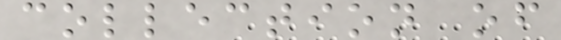collection of
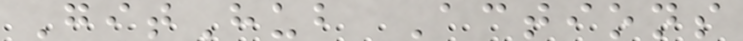GitHub Actions
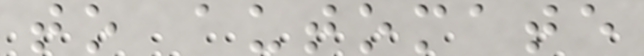to automate
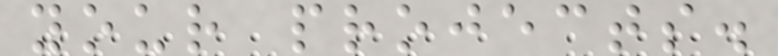your projects.
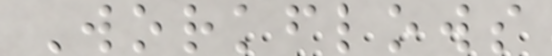Workflows
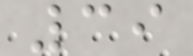39
